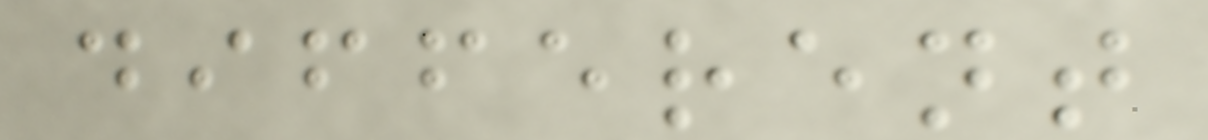different
